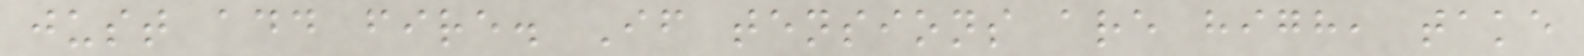just add fire. If tensions are high, take
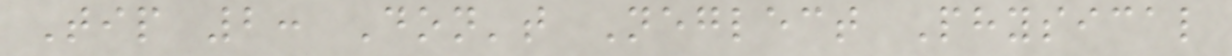Tip 2: Don't Neglect Physical
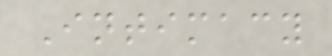Intimacy
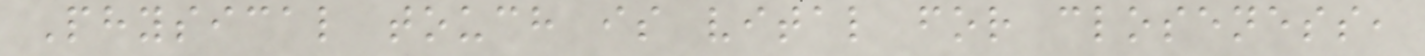Physical touch is vital for closeness,
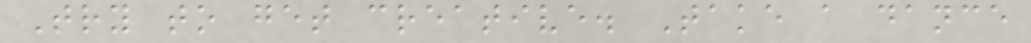Try to get creative. Take a dance
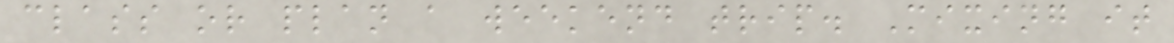class or plan a weekend trip. Mixing it
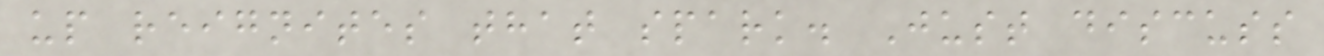up reignites that spark. Just discuss
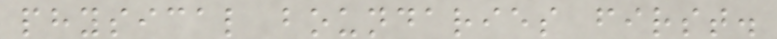physical boundaries first.
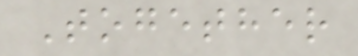Together
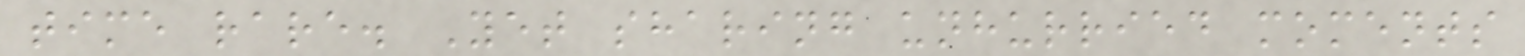time rare. Yet sharing unhurried moments
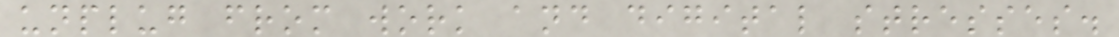unplug from work and digital stresses.
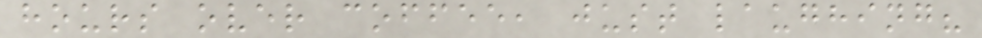hours over coffee, just laughing?
